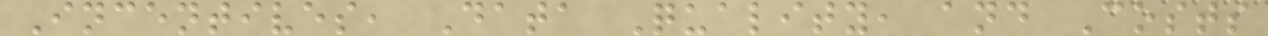Incentives, Data Quality, and Costs
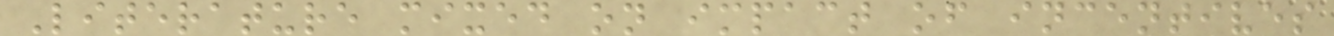Literature mixed on impact of incentives
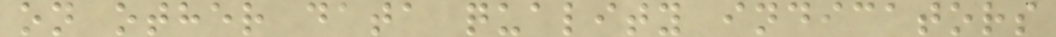on other data quality indicators
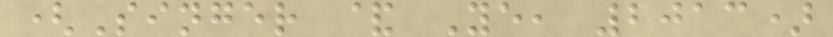(Singer & Ye, 2013)
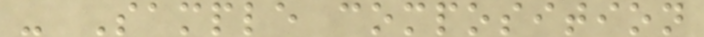- Sample composition
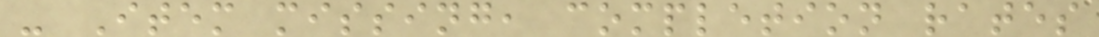- Item missing, completion rates
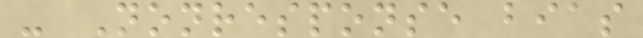- Nonresponse bias
